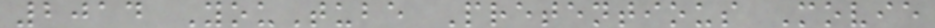2014 YouTube Pretentious Movie
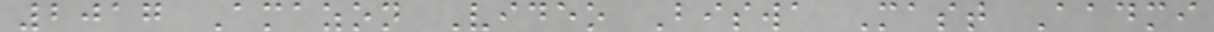2017 Amazon Video Biswa Mast Aadmi
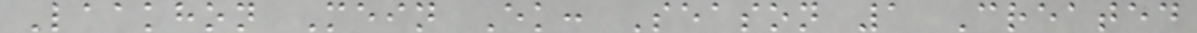Laakhon Mein Ek: Season 1 Created
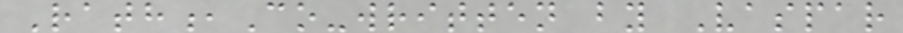Rath,Co-written by Vaspar
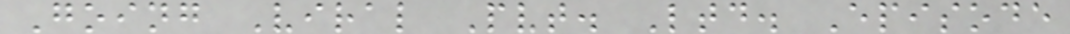Going Viral Pvt. Ltd. Episode
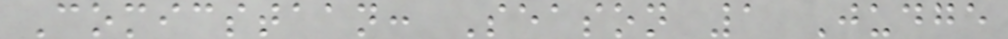Comicstaan: Season 1 Judge
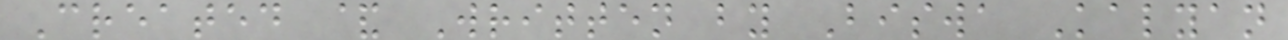Created & Written by Biswa Kalyan
